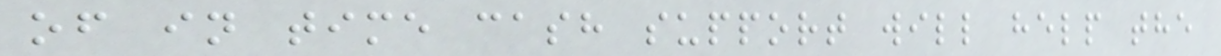of in time cash support will help the
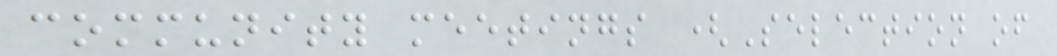community meetings (Selection of
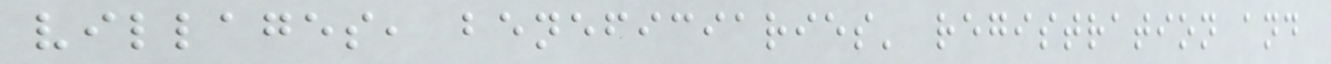villages, beneficiaries' registration and
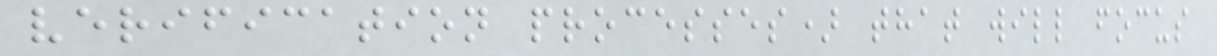verification processes) that will focus
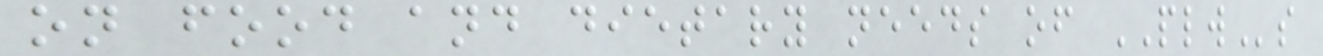on food and dietary needs of PLWs
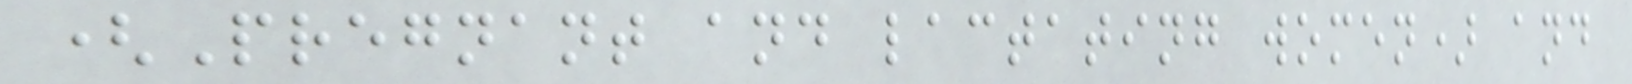(Pregnant and lactating women) and
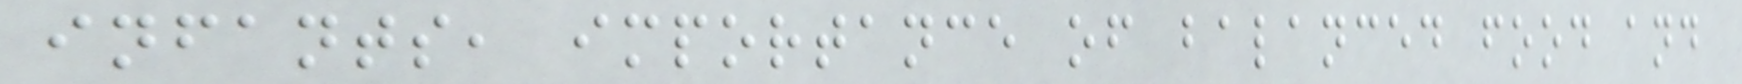infants, importance of balanced food and
